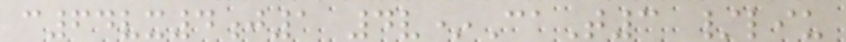c64vx4j1 4v*CaT3 /liu
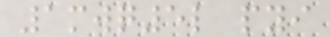1mwq5l pyi
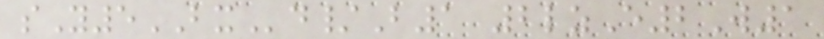sY5BXd/B1 2lzE2W1
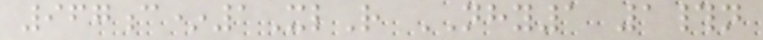967c*1XlR NHY1 1#n
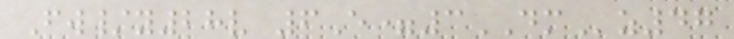Fw/y28v 6E=3DMz47
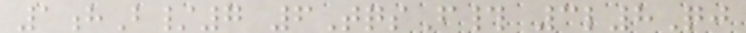1hB/7 6TqsF# 3l8Qj
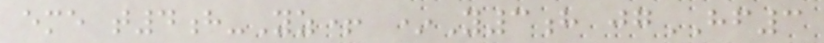eme t4h-Yz+ *Y3h jgHF3
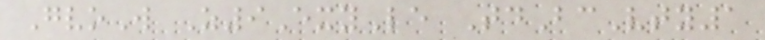GvoW Z9ExyLe TdBcVty1
